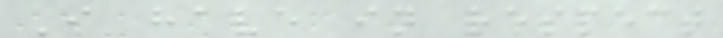I have in respect
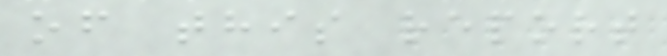of this report
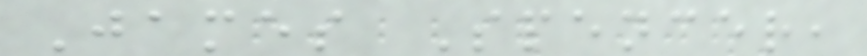James Spencer,
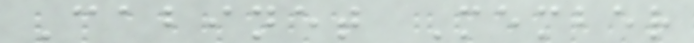Cabinet Member
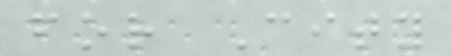for City
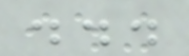...
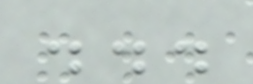...
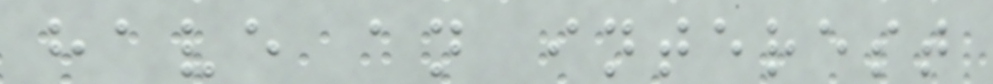have an interest
